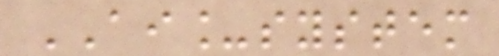AI_system
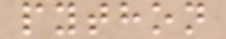python
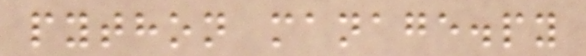python manage.py
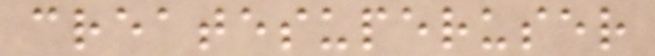createsuperuser
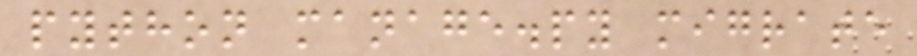python manage.py migrate
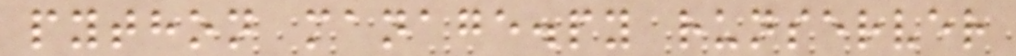python manage.py runserver
